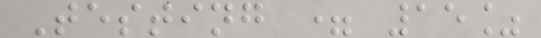Testing = 15%
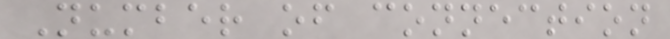Number of connection
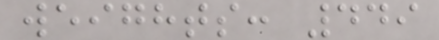weights: 449
